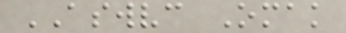ASWVC Omak
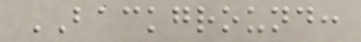BACKGROUND:
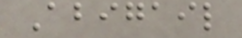Abigail
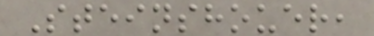Steinshouer,
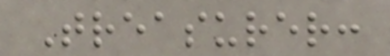Treasurer:
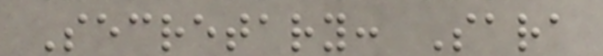Secretary: Sara
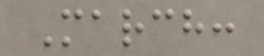March:
